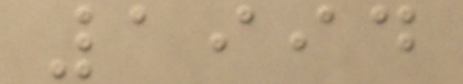1994
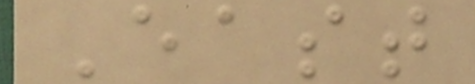East
